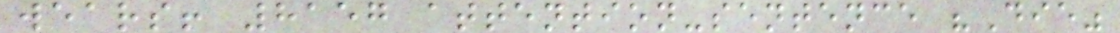wears! 8157 attention-sentence "Die"
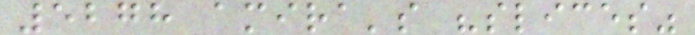5278 amira's "slices"
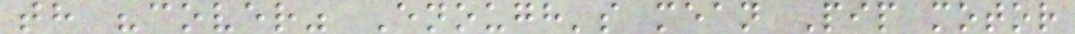th "cover" Enough's mean Pip motor
